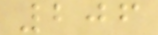206
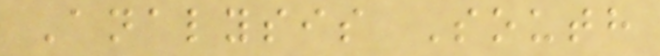Analysis South
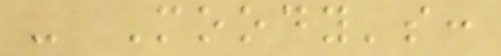- Moody's:
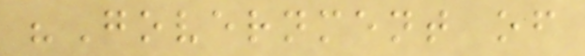"Government of
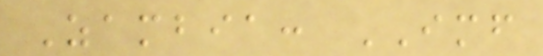Zambia: IMF
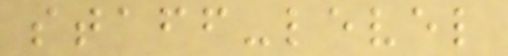staff-level
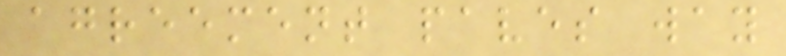agreement paves way
